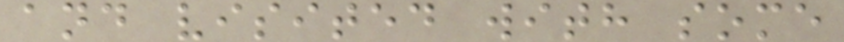and visited with some
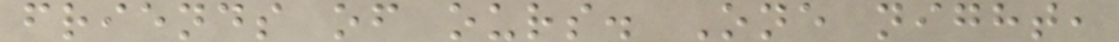friends of ours. One night,
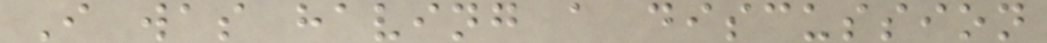I was having a discussion
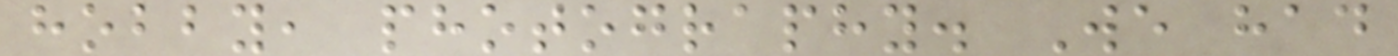hobby, photography. We had
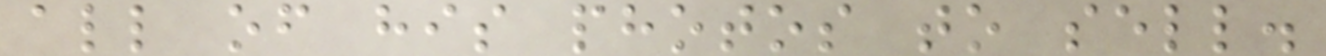all of his photos to sell.
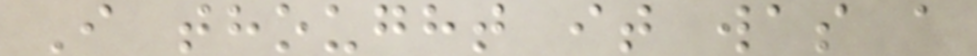I thought it was a
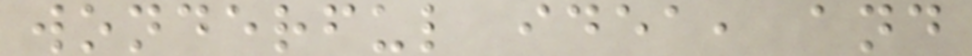wonderful idea, and
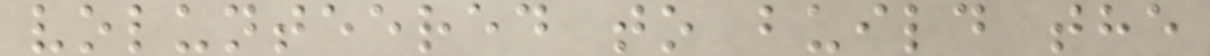volunteered to build the
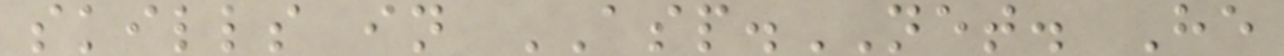skills in ASP.NET. He
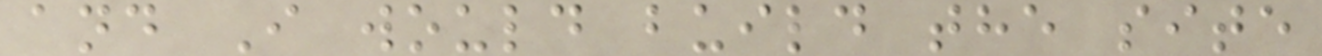and I would build the site
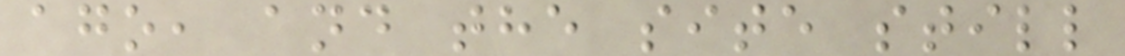ago, and the site still
